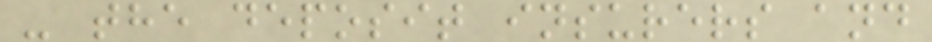- the deposit insurers and
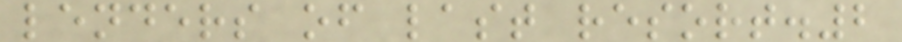lenders of last resort.2
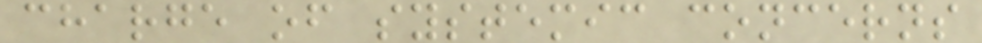charge of systemic concerns
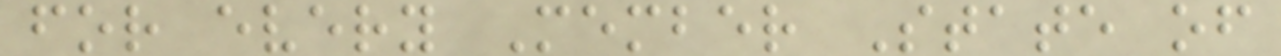for every Member State of
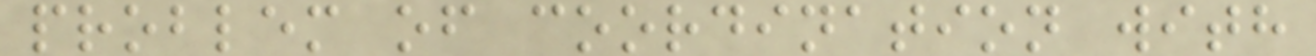problem of coordination with
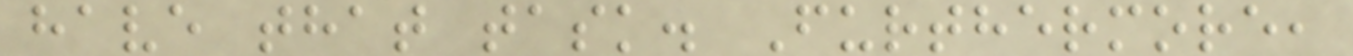have that task. Furthermore,
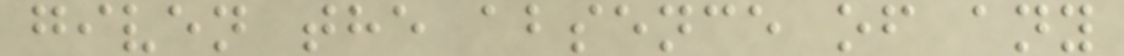given the absence of any
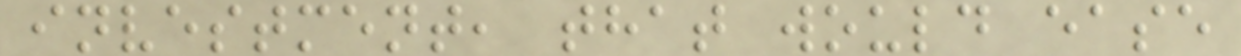investment, that would ease
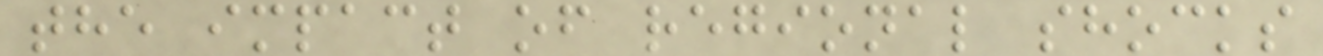the impact of regional shocks
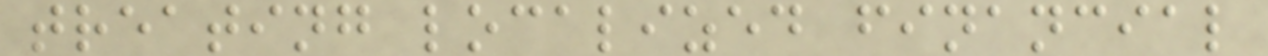treating localized financial
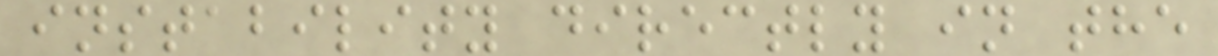instability directly in the
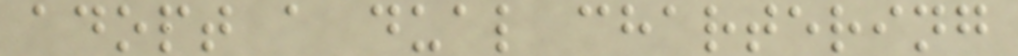adopt a dual chartering
